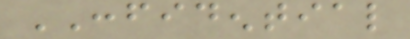CONFIDENTIAL
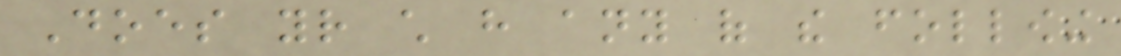Does your child have any of the following
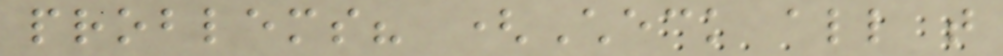problems? (Check all that
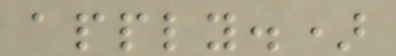apply.)
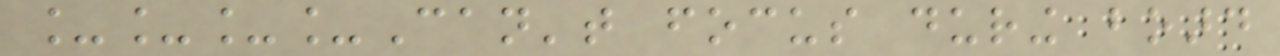____Can't focus during board
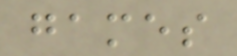games
